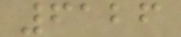6126
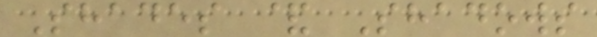Shades & Shadows
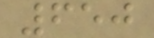650
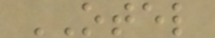OTEL
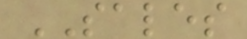SALES
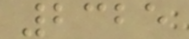2325
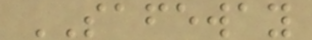SAFEWAY
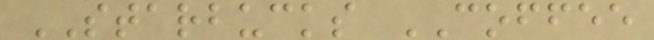STARBUCKS COFFEE
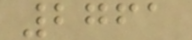2761
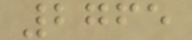2765
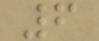6
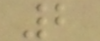2
